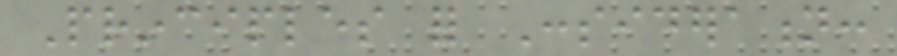Principles for Consideration:
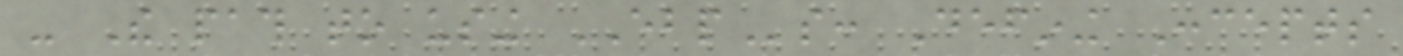- The path to using EBPs: Defining Concepts
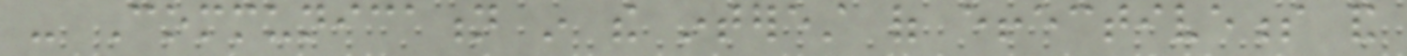- Communication in the interest of effectiveness and
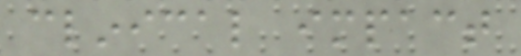clinical impact
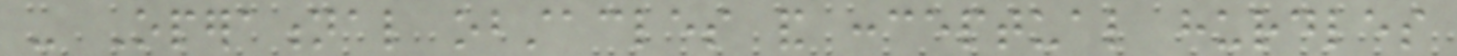- Operational obstacles and conceptual hurdles
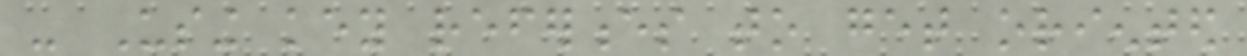- Using key references to get oriented
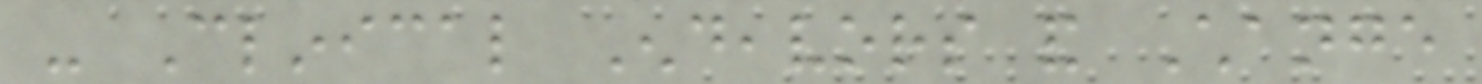- Clinical Endeavors and Change
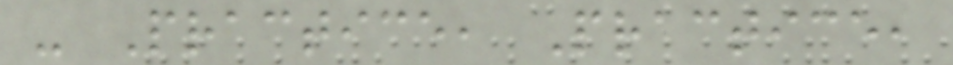- Practice, Practice,
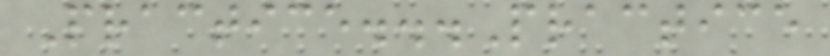Practice...Practice
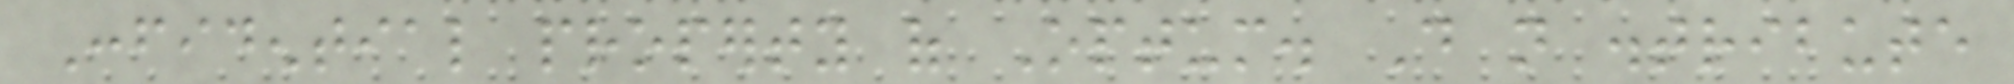Confidential property of Optum. Do not distribute
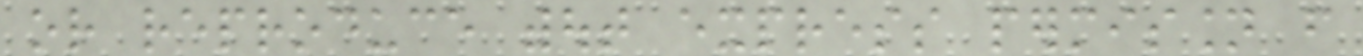or reproduce without express permission from
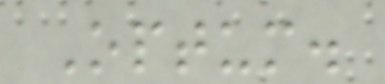Optum.
